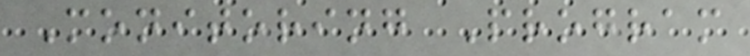Monitoring Program
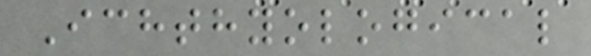Ichthyological
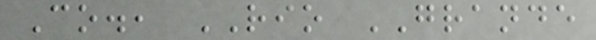Co., RIO GRANDE
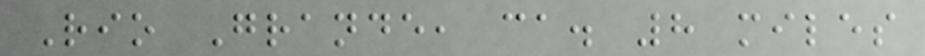Rio Grande, ca. 8 miles
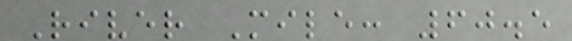River Mile: 60.5
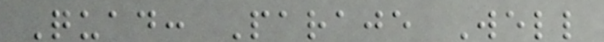Quad: Paraje Well
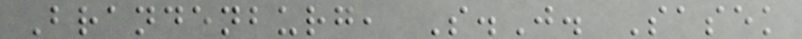Brandenburg, S.J. Sasek
